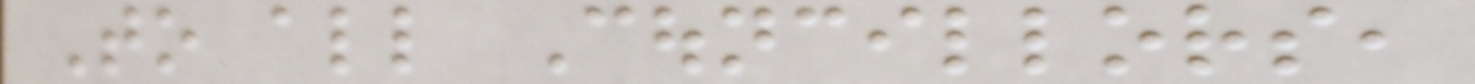To all Councillors,
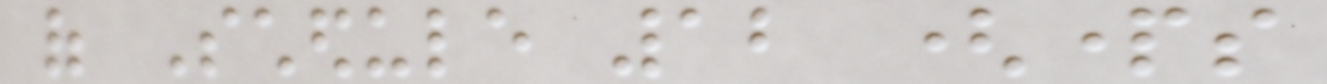of Schedule 12 (parts
